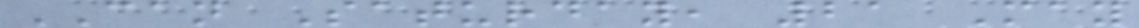CAN Saturday, 21 May
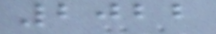2022
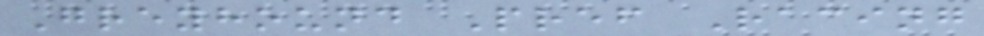Greyhound Pref Racing
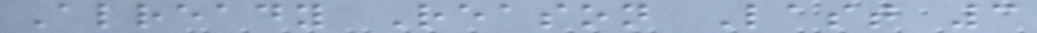Already Reason Last 3
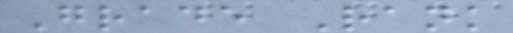Grade Rank
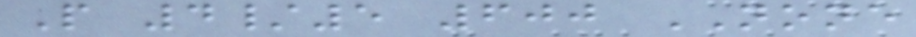P 4/5 600 NONE
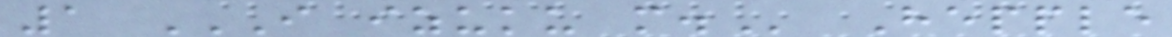1 I IZUKU M. Hepple
